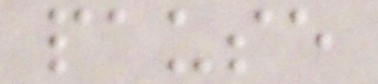pause
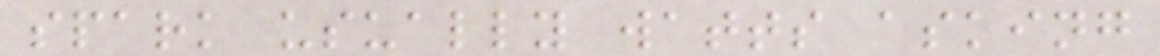spark usually watts asking
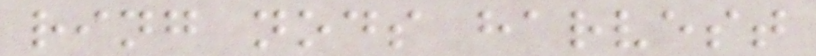ring nods harvest
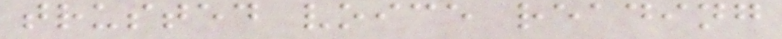trusted voice reading
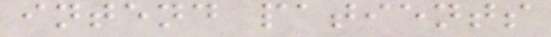intend patients
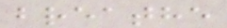breathe
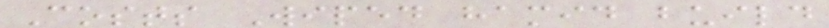Costs Wiped hamid build
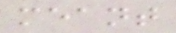meant
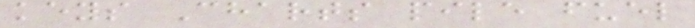keys Charts pile fuel
